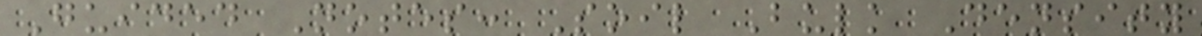Guided Notes: Soil Bulk Density
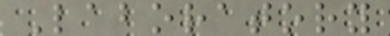Laboratory
